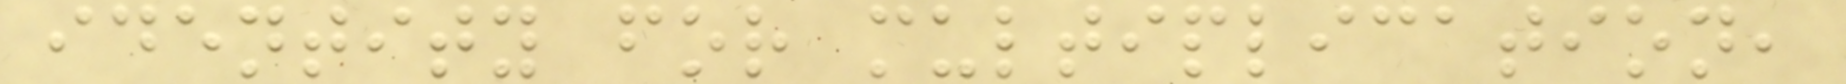identity for multiplication,
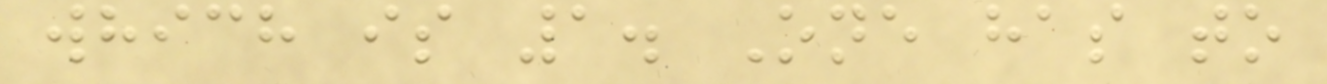which is 1. One has to
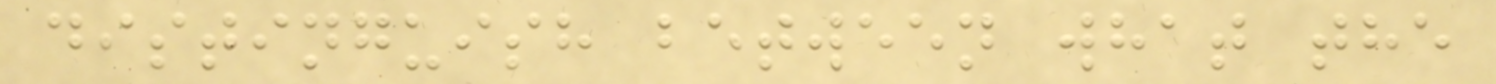distinguish between what the
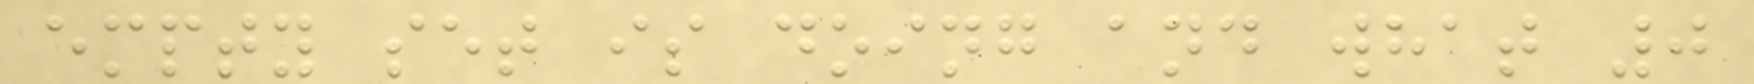empty set is doing and what 0
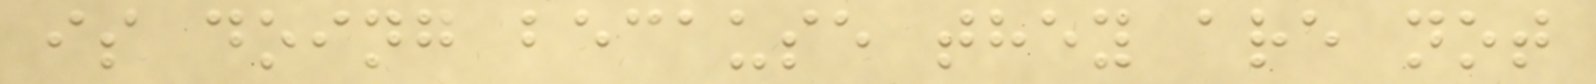is doing because they are not
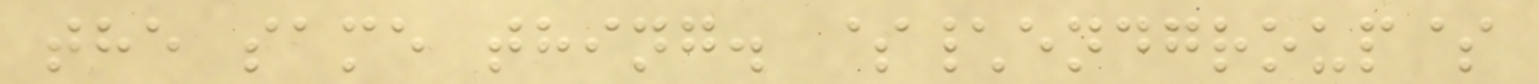the same thing. $\endgroup$
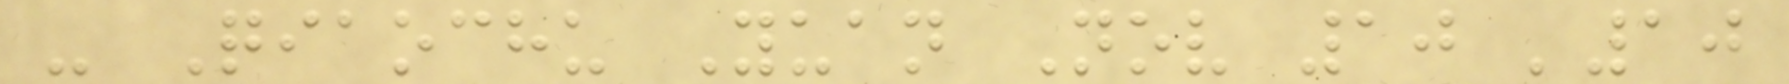- Qiaochu Yuan Nov 10 '10
